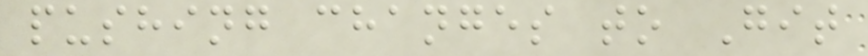pushing changes to Git
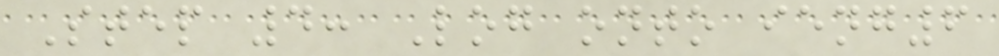Step 4: Log onto ieng6
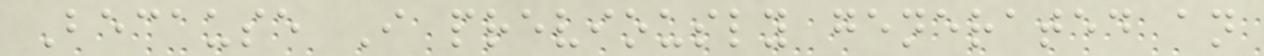Because I previously generated an
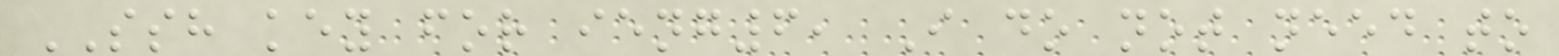SSH key for ieng6, I do not need to
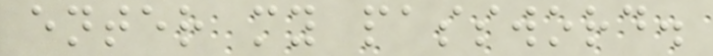enter my password.
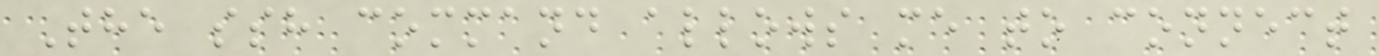The ssh command allows me to connect
